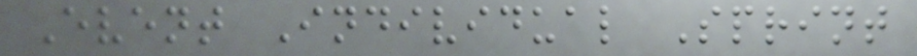Event Individual Sprint
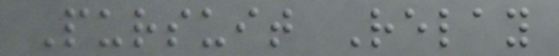Pursuit Relay
